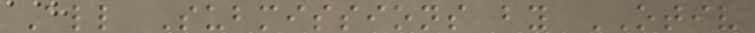All Submissions by OTIV
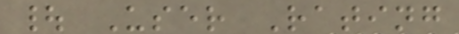| User Rating
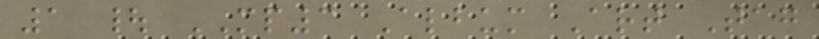1 | MP3 Album Art Tag
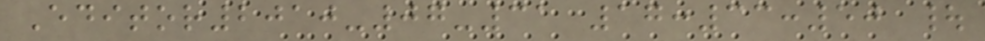Editor2010-07-31 17:33:50 |
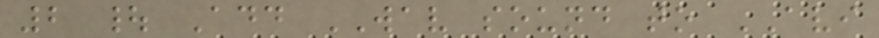2 | Add WAV sound to AVI
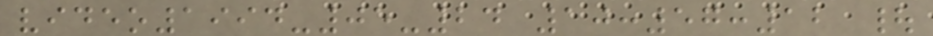video1994-05-24 10:57:12 |
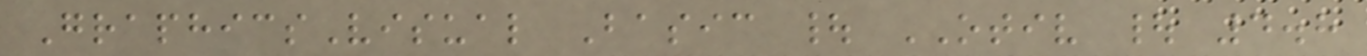GraphicsVisual Basic | OTIV | 4.8
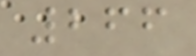266
